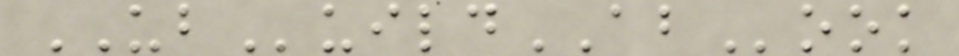UBuildABook
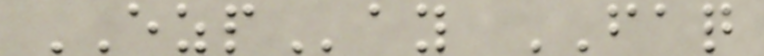EZPay FAQ
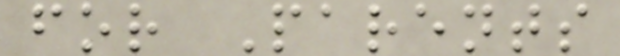for Parents
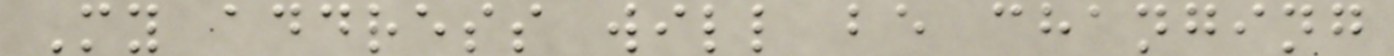My address will be changing
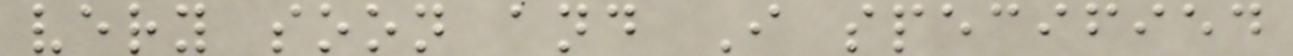very soon and I specified
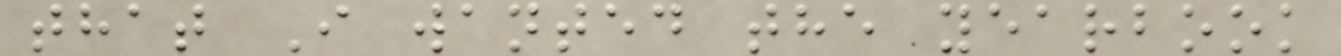that I wanted the yearbook
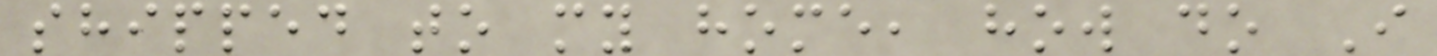shipped to my home, how do I
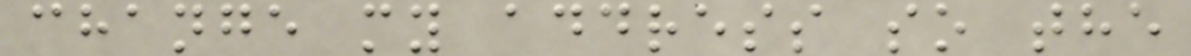change my address so the
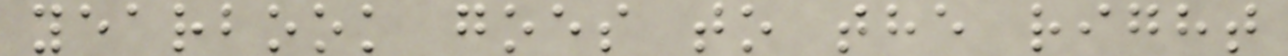yearbook goes to the right
